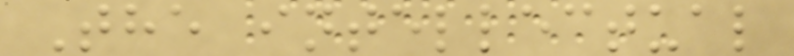The intellectual
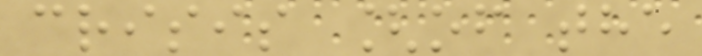crisis [of the
